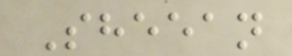Sheean
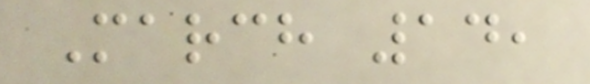March 14,
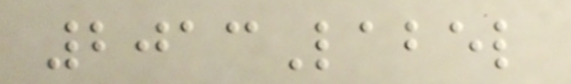2013Label
